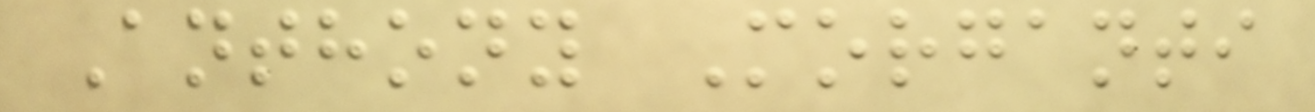Anthony Morganti
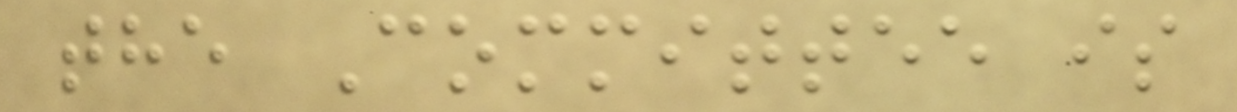the Committee is
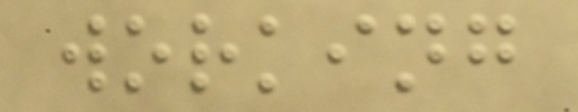working
